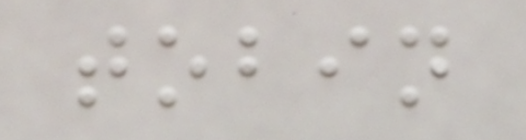tobin
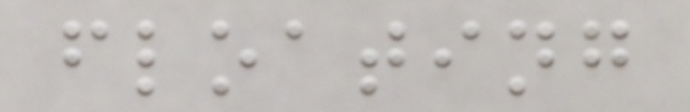floating
